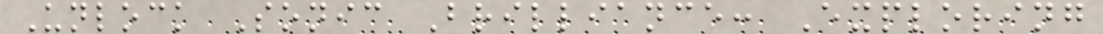Unlock Sonic Brilliance: Exploring
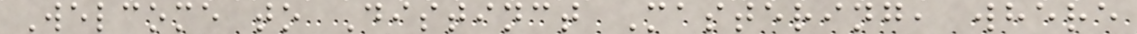Welcome to Distinct Mastering, where
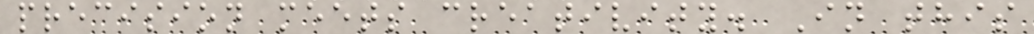precision meets creativity. In this
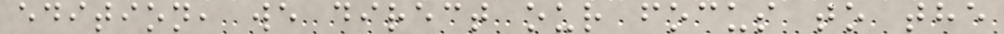edition, we direct our focus to the
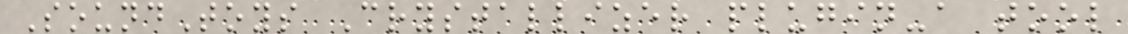SoundToys Crystallizer plugin-a tool
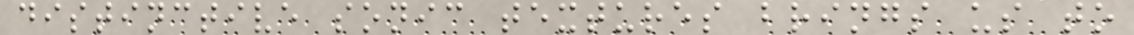distinctive sonic textures brings us to
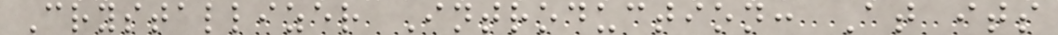Crystallizer Introduction: At its
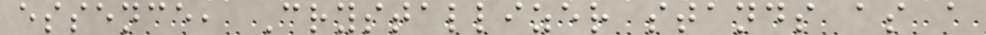essence, Crystallizer stands as a
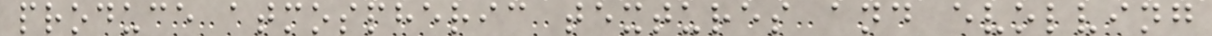produce atmospheric textures and evolving
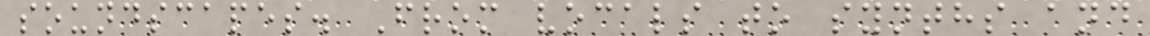soundscapes. From vocals to synths and
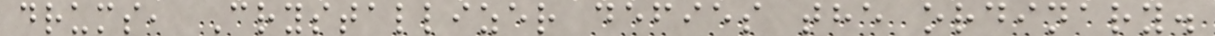drums, Crystallizer defies the ordinary.
